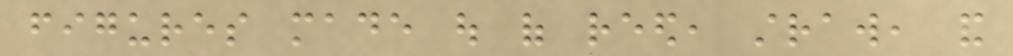figures made out of reed, straw, and
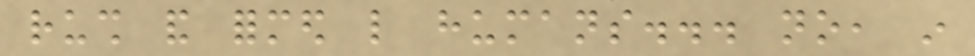rush and formed like humans... no, in
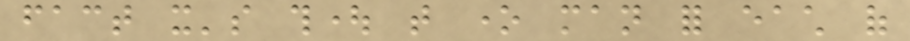fact it's thought that one man for each of
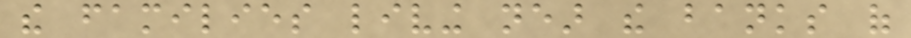the families living near the banks of
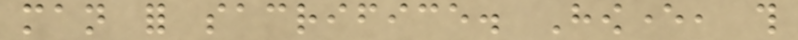man for sacrifice. However, this
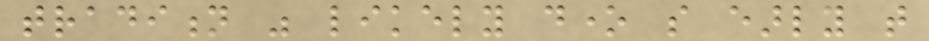tradition was likely done so early that
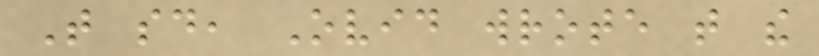That said, Ovid wrote that the
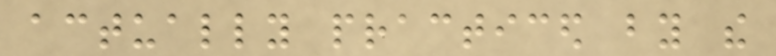actually practiced by the
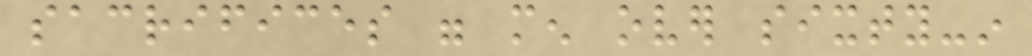sacrifices were men over sixty-in
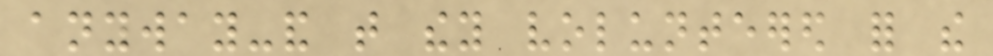anyway-and that they volunteered for the
